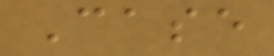Case
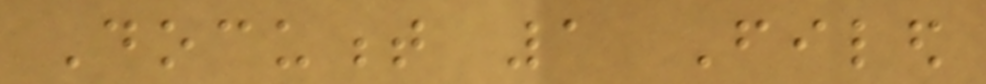Document 1 Filed
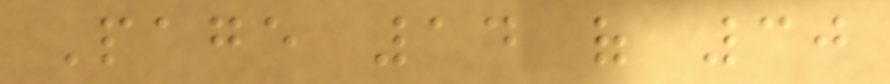Page 14 of 30
